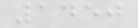1450
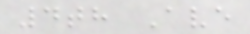4th Ave
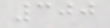300
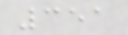351
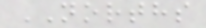NORTHS
